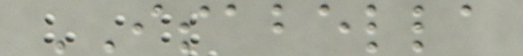ISABELLA
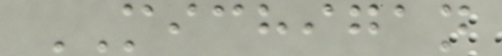MICHIGAN
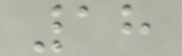18
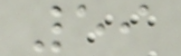59
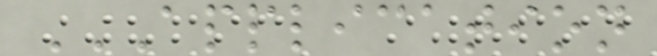APPLICATION
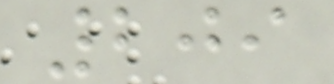209
